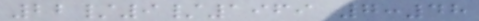22/9/1969 7:48
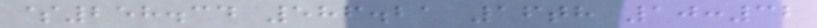$258.34 586.21 16th 10:32
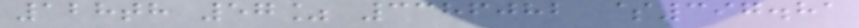128th 57% 3386082 $397.81
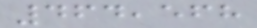464,568
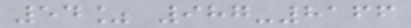54% 987-8166
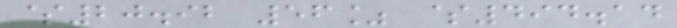$20.92 56% $494.14
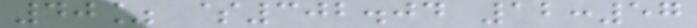40% $302.04 12:57
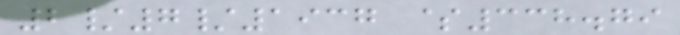2/7/1937 $338.79
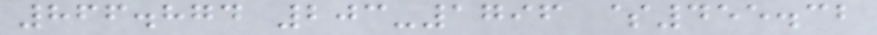866.874 203-1796 $455.32
